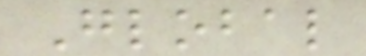Global
